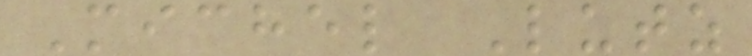Michel Lutz
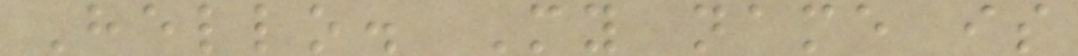Hello. My name is
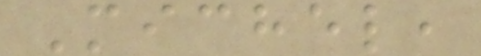Michel,
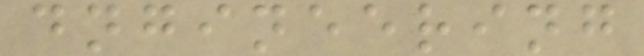dngineering
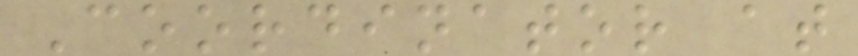Coordinator at
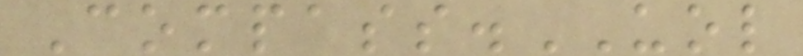Compass.UOL
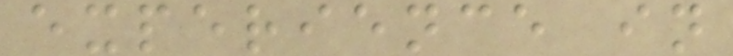experience in
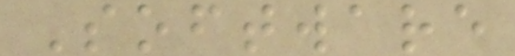Software
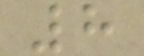8
